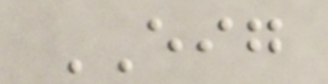EIG
